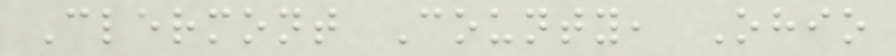Clermont County, Ohio
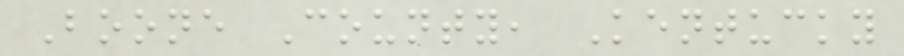Boone County, Kentucky
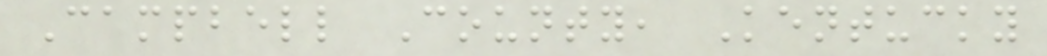Campbell County, Kentucky
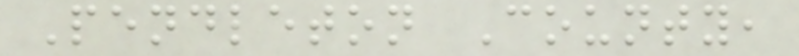Pendleton County,
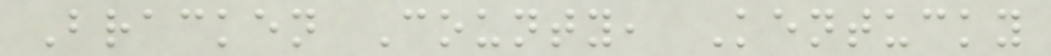Bracken County, Kentucky
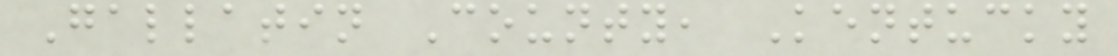Gallatin County, Kentucky
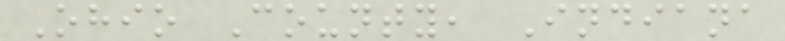Ohio County, Indiana
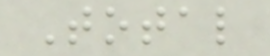Total
